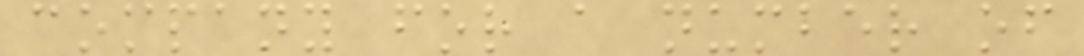company for a number of
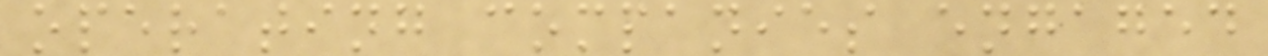operating companies engaged
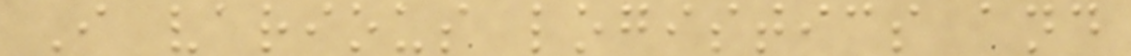I various logistics and
